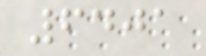6401
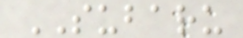SUBARU
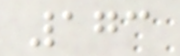173
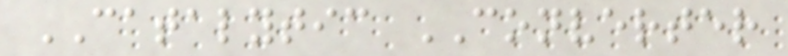CATALYTIC CONVERTER
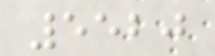5520
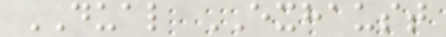DUAL EXHAUST
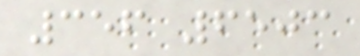356 6503
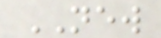NEW
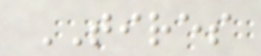TIRES
